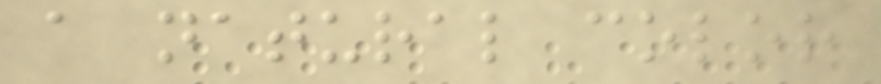a natural color
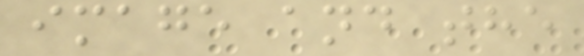image and the
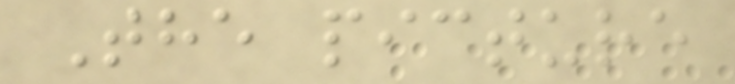The picture
